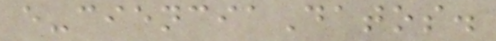e-cienciaDatos.
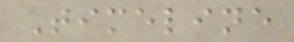Timeline
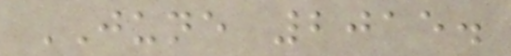JUNE 2015.
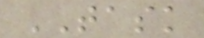TASK
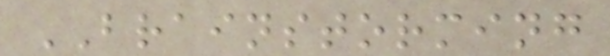BRAINSTORMING
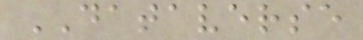DATAVERSE
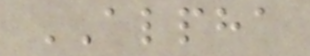ALPHA
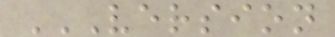VERSION
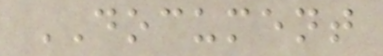DOCUMENT
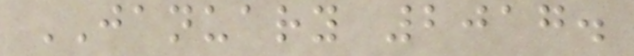JANUARY 2017.
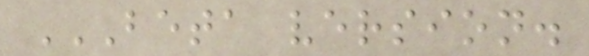BETA VERSION.
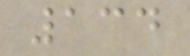134
